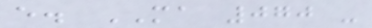e. MA 070 -
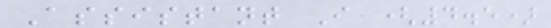Assistant I (4.5)
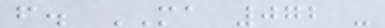f. MA 072 -
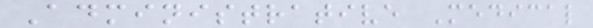Administrative Medical
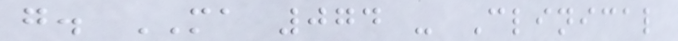g. MA 074 - Clinical
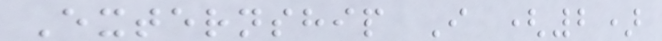Externship I (2)
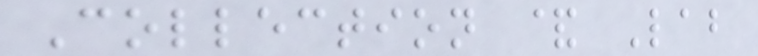Collection & Lab
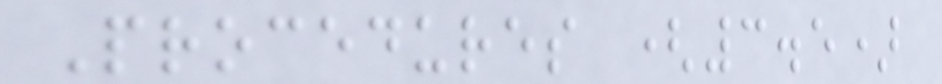Procedures (3.5)
